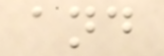and
